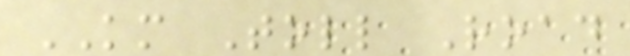KM Toll Road
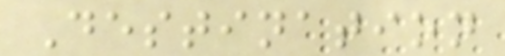Destination
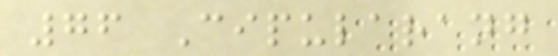76 Cipularang
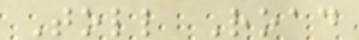Toll Road
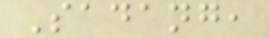Sadang,
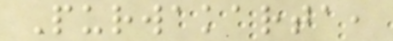Purwakarta,
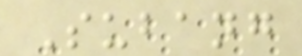Subang
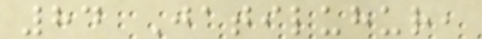84 Jatiluhur,
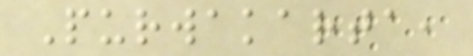Purwakarta,
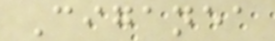Ciganea
